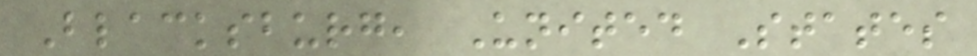Blacksburg, United States
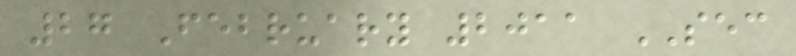27 February 2011 SEC
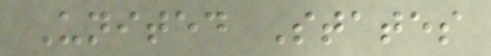United States
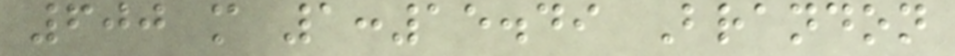600 m 1:15.49 Brandon
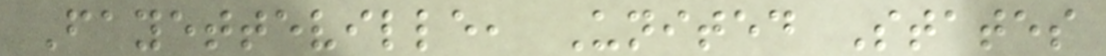Fayetteville, United States
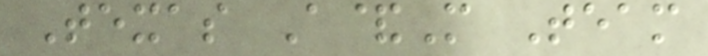Texas A&M Team
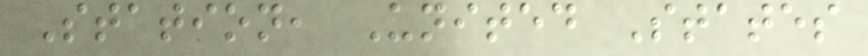Station, United States
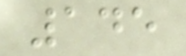145
